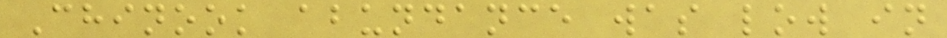Chinook abundance was low in
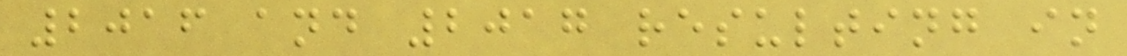2016 and 2017 resulting in
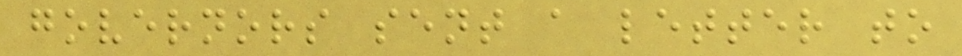governors sent a letter to
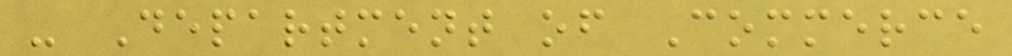- Department of Commerce
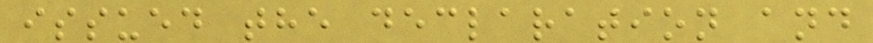issued the declaration and
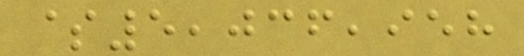$5,036,958
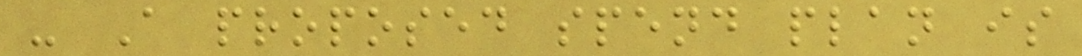- A proposed spend plan is
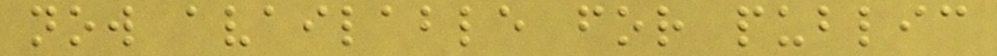now available for public
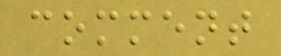comment
